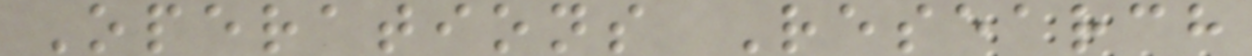Operations Research
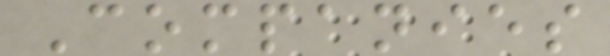Companies
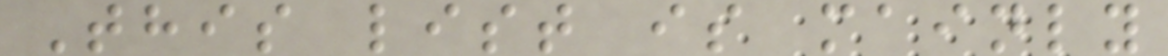This list is mainly
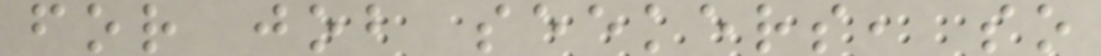for job seekers, so
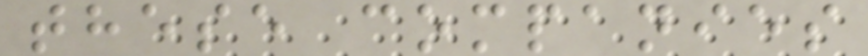these companies
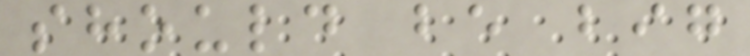should be big
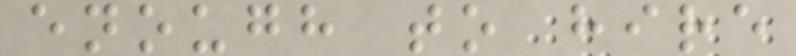enough to hire
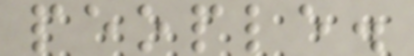people.
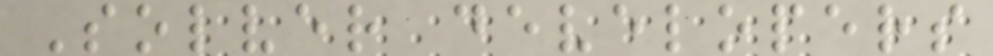Solver developers
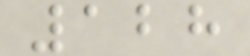128
